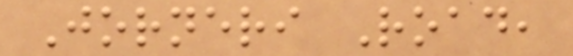Jorneri Road,
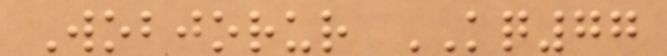Wobjorur KQ77
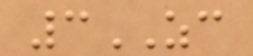3ZC
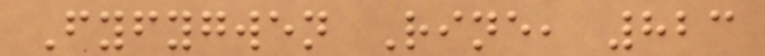Fyfygwen Rine, 823
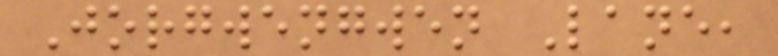Jorgwengwen Lane,
